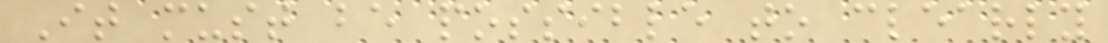It must be possible to clearly
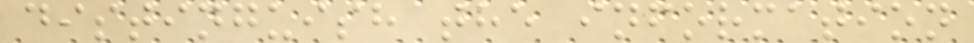distinguish the information
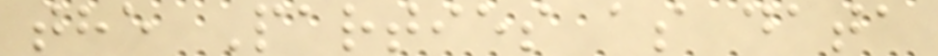the Parties as data
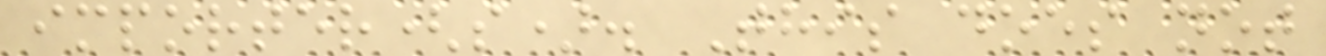importer(s). This does not
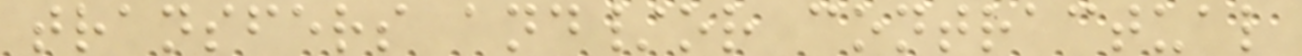transfers and/or contractual
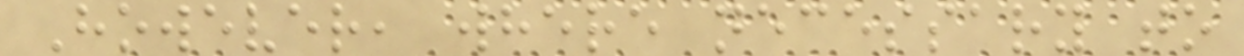However, where necessary to
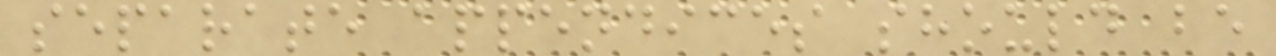separate appendices should be
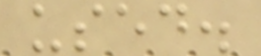used.
